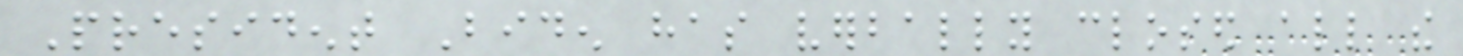President Biden has verbally closed all the
